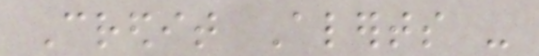Credit Alerts -
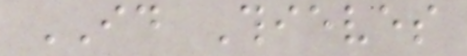ID Thieves
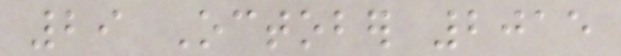29 October 2015
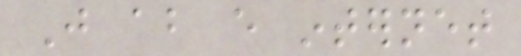Just about every internet
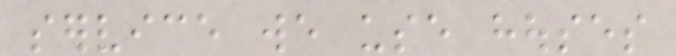service we use houses
